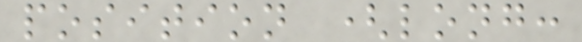position (long:
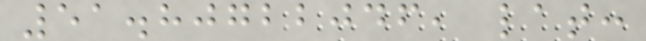51.80722046, lat:
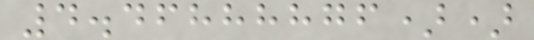4.46888876))
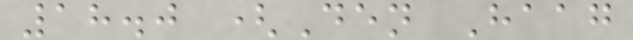18.0 (Den Haag
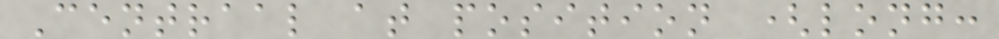Centraal at position (long:
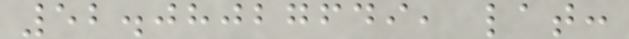52.08027649, lat:
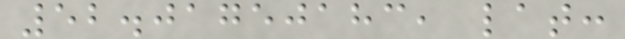52.01750183, lat:
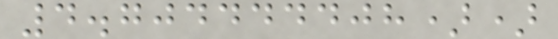4.704444408))
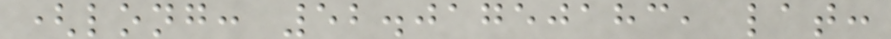(long: 52.01750183, lat:
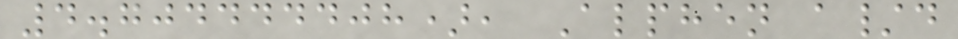4.704444408), Alphen a/d
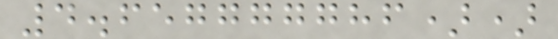4.657777786))
